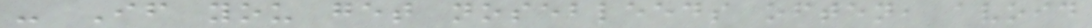- If you get nosebleeds often, avoid
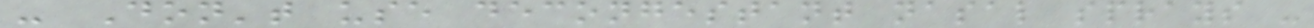- Don't use decongestant nasal sprays -
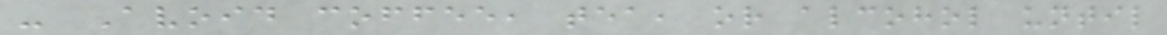- Avoid coffee, tea, or alcohol until
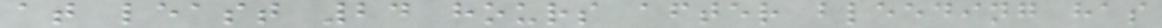at least 24 hours after bleeding has
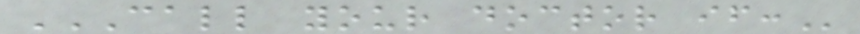CALL YOUR DOCTOR IF:
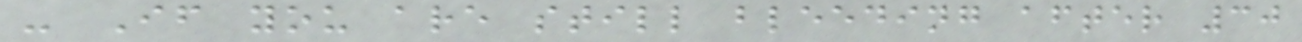- If you are still bleeding after 30
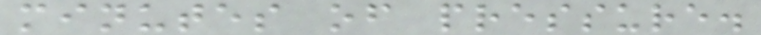minutes of pressure.
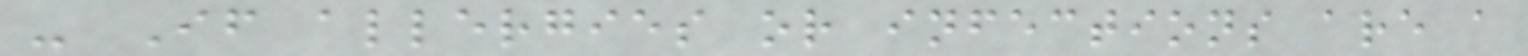- If allergies or infections are a
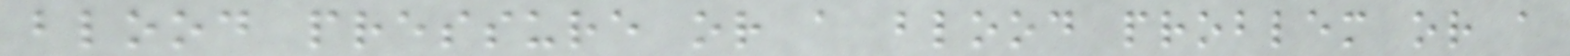blood pressure or a blood problem or a
